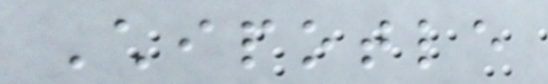Chipotle
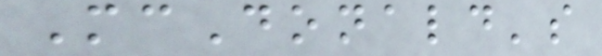McDonald's
